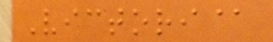Victori@
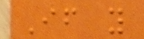If you
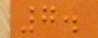7.
